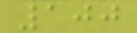100
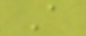A
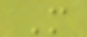M
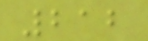212
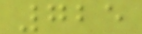725
